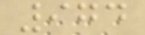974
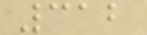312
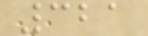321
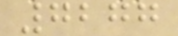7277
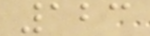123
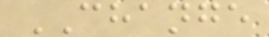CHANGE
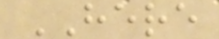HERE
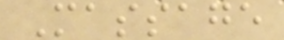Massage
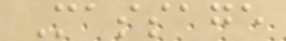Massage
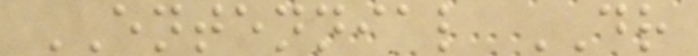ENTENNIAL DR
